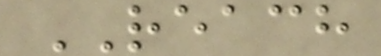REACH
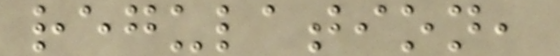regulation,
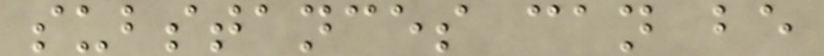substances can be
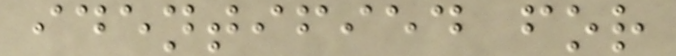identified for
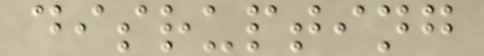disrupting
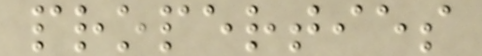properties
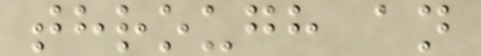through an
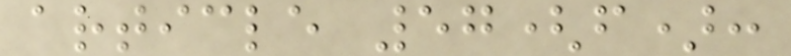article 57(f):
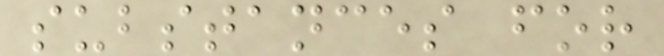substances for
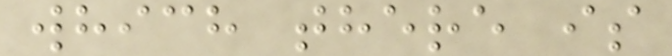which there is
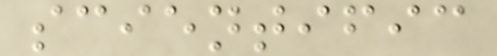scientific
